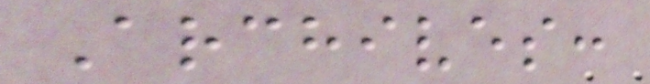Archives:
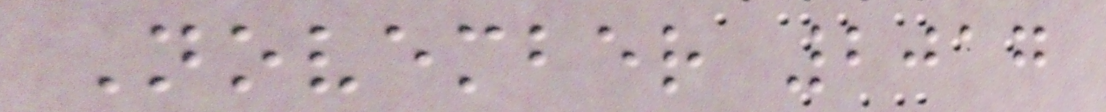November 2017
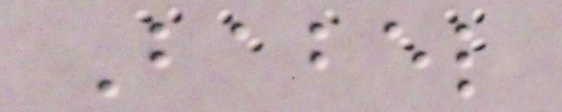Babel
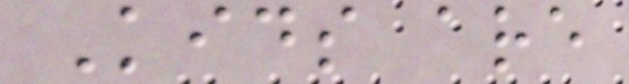Kids are
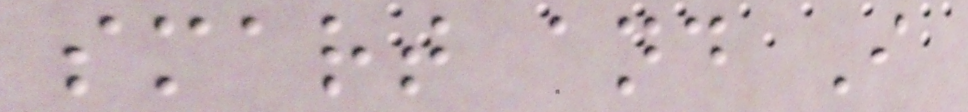smart and I
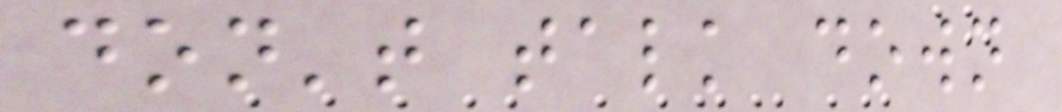don't talk down
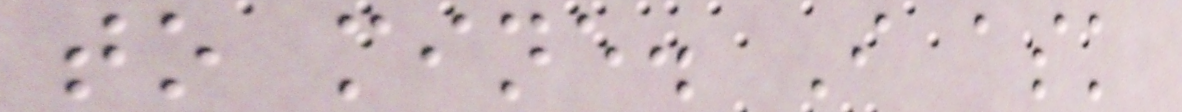to mine. I ask
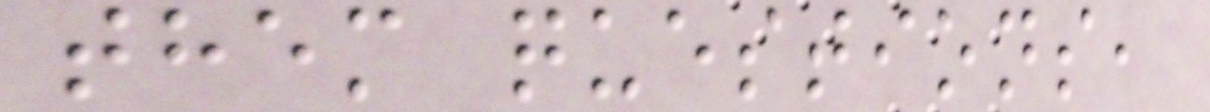them questions,
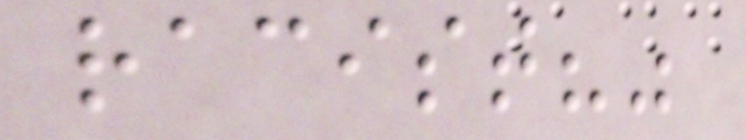racist?"
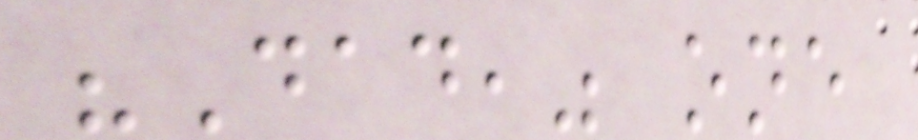"Dad," one
